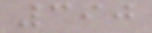390
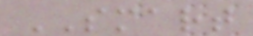SMART
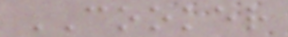COOKER
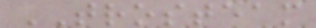TROSTEAM
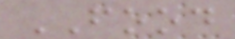FOOD
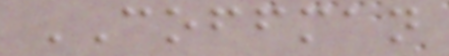COFFMAN
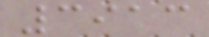3913
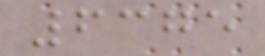6375
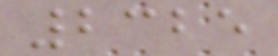2325
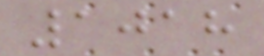1018
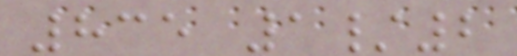835 1/2
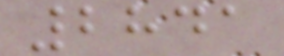2841
